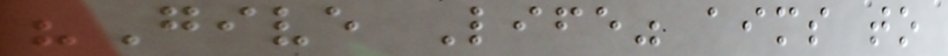"Give Life" aims to
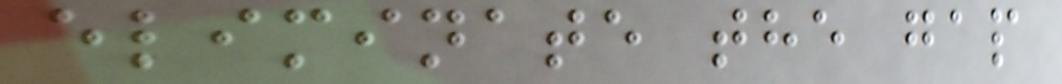eliminate the gap
